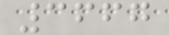3667
